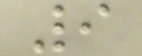9
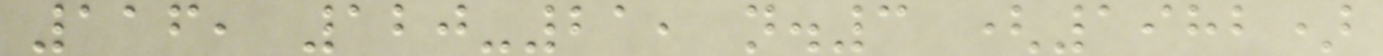116, 120-21, n.3 (1982)
